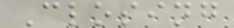Closing
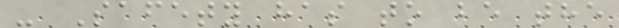- Safety has to be the
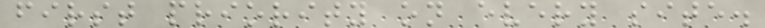first priority on every site.
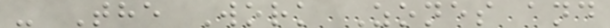- The Work Zones and
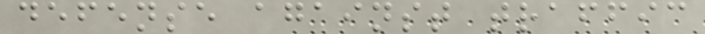defense against traffic
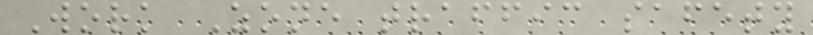Work Zone traffic safety
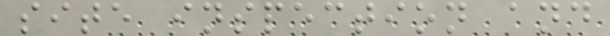site inspection and
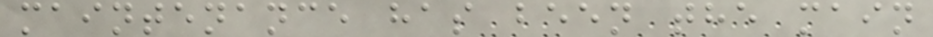maintenance has been the main
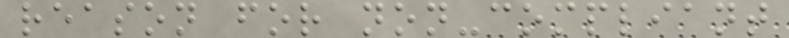reason for non-compliant
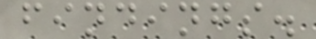findings.
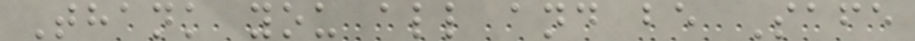Thank you all and be Safe
